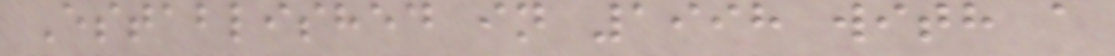Established in 1998 with a
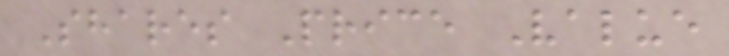Shares Price Value
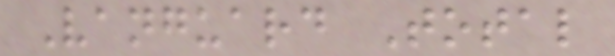Vanguard Total
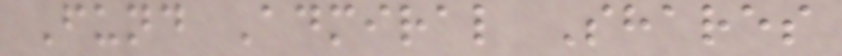Fund Admiral Shares
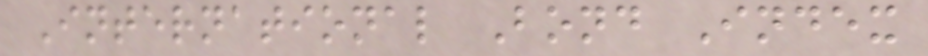International Bond Index
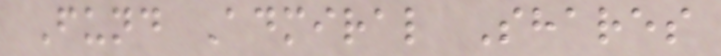Fund Admiral Shares
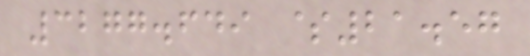3277.649 $21.57
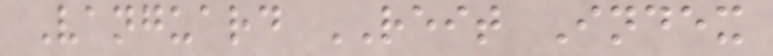Vanguard REIT Index
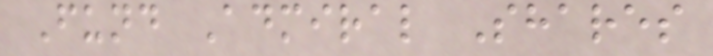Fund Admiral Shares
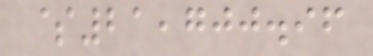$21,700.96
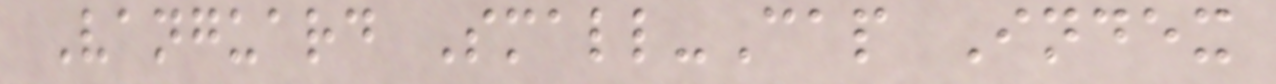Vanguard Small-Cap Index
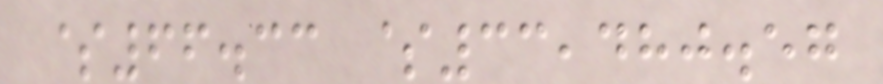$66.33 $33,480.57
